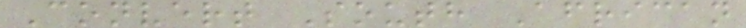Convert South African
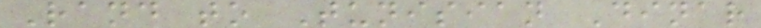Rand to Tunisian Dinar
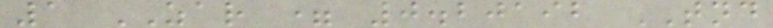1 ZAR = 0.20192 TND
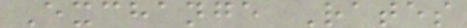Exchange Rates
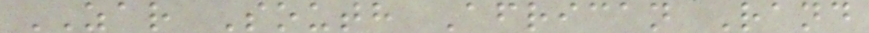ZAR South African Rand
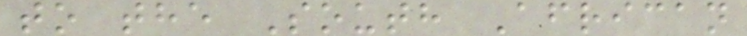to the South African
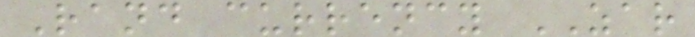Rand currency ZAR
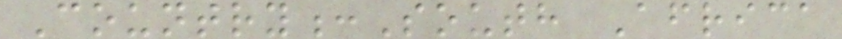Country:South Africa
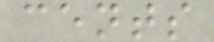cents
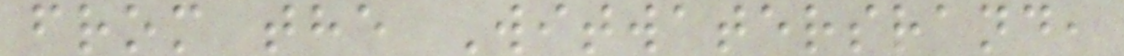from the Witwatersrand,
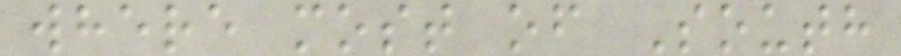where most of South
